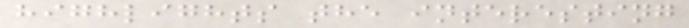highlights the interesting
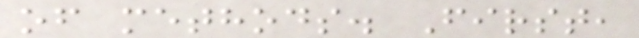of methods. First,
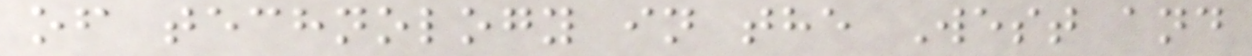of technology in the West and
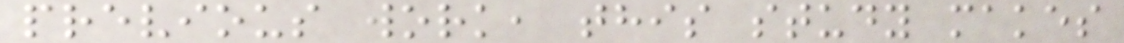previous work, this study makes
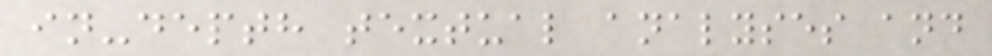in-depth textual analyses and
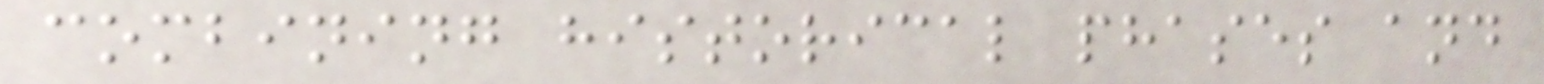combining historical phases and
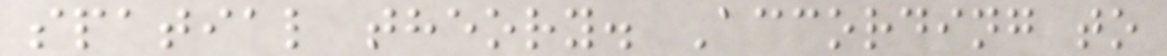spatial theory. According to
